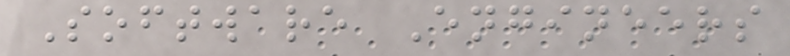Software Engineers
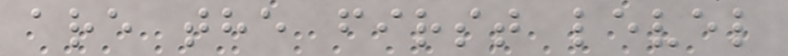are the first level
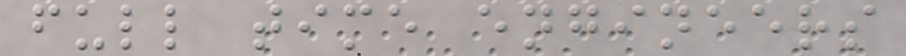full time engineers
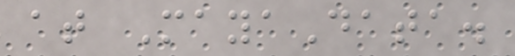at MayaData.
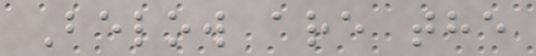Below are the
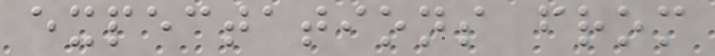expectations from
